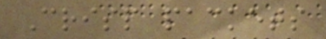Crisp packets
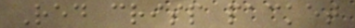Red crisp packet
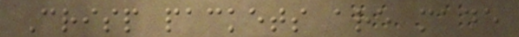Crisp packets are made
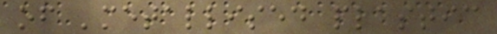of 'metallised plastic
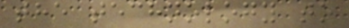the technology to
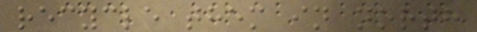recycle them in north
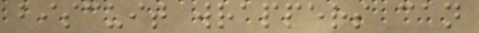biscuit wrappers can
